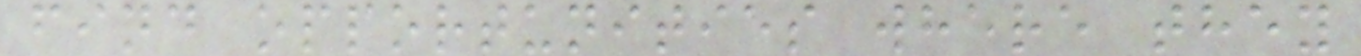find opportunities where they
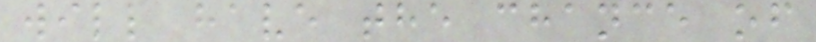will have the chance of
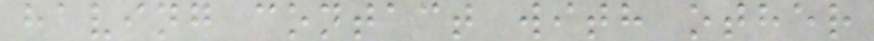having contact with other
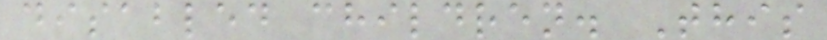disabled children. This
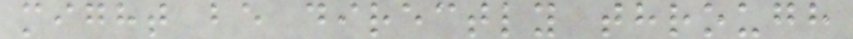might be directly through
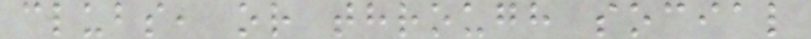clubs, or through social
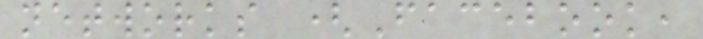networks (Facebook,
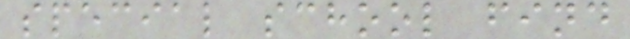special school find
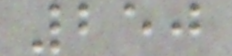250
